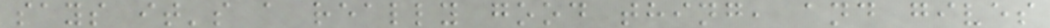says it's a really good thing, and gives
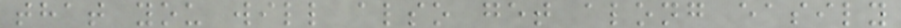that you will also get along easily
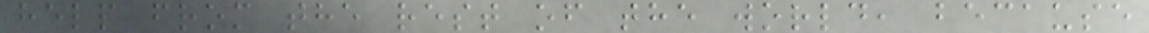help from the rest of the world, because
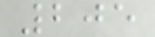205
